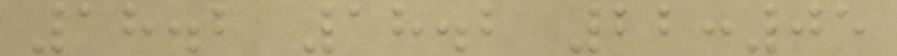18.2 18.2 22:05
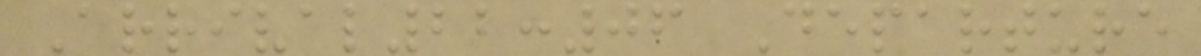Arrival22:06 Departure
